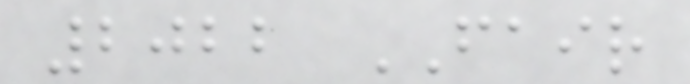2022 FAIR
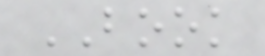BOOK
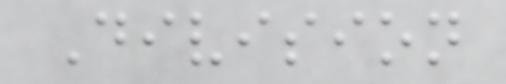Division
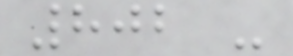802 -
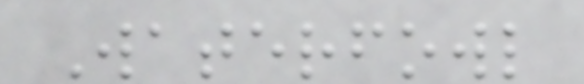Waterfowl
